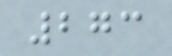273
